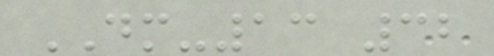DM-13 32
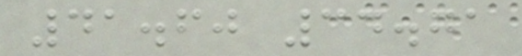41.60 34.71
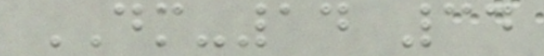DM-14 34
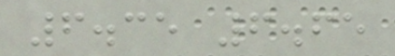6.35 6.65
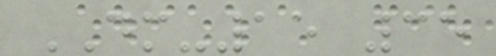DM-15 35
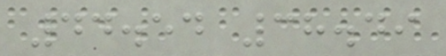44.54 38.49
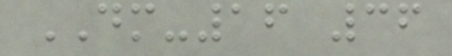DM-16 36
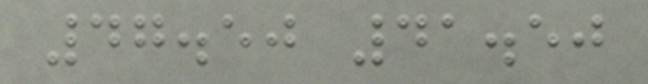47.50 41.50
